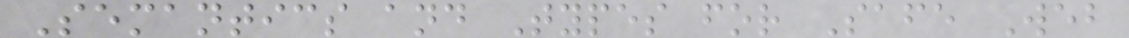Semantics and Types for Safe Web
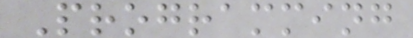Programming
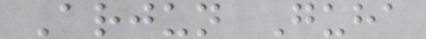Arjun Guha
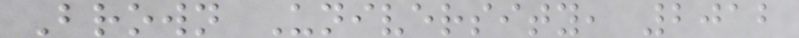Brown University, 2012
